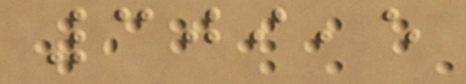309,5
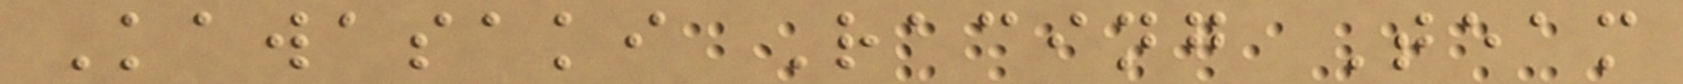Kawasaki Racing Team
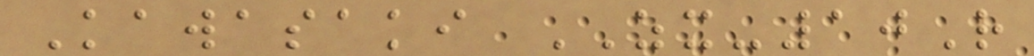Kawasaki ZX-10R
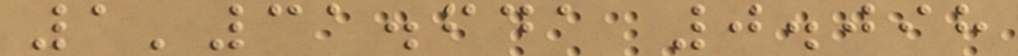1'31.641 0.098
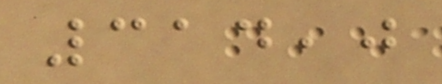314,0
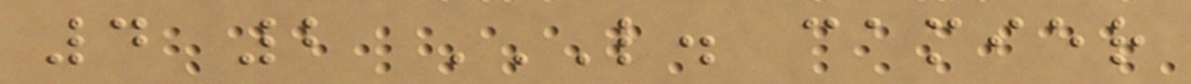4 2 L. CAMIER
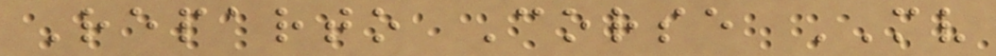Reparto Corse MV
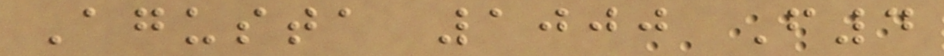Agusta 1000 F4
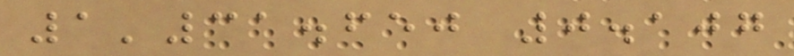1'31.650 0.107
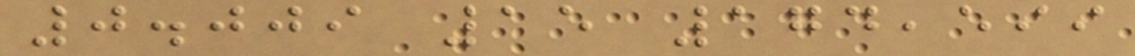0.009 15 174,599
